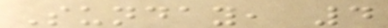Sunday, 4
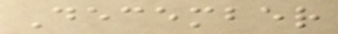December
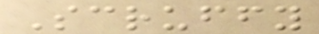Scruffy
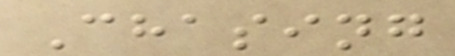Chasing
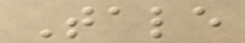Tale
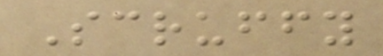Scruffy
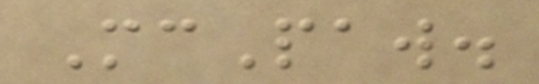McPaw.
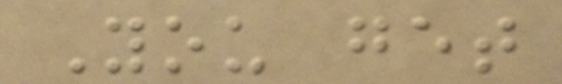You get
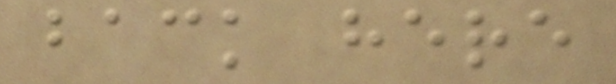back here
